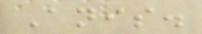Anis.
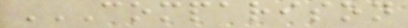COMPARISON
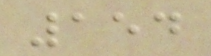154
